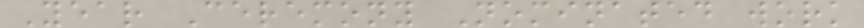Year Ceremony Nominated work
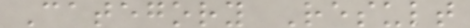Category Result
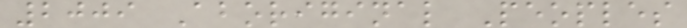2009 Aboriginal Peoples
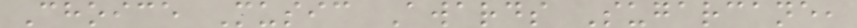Choice Music Awards Sugarcane,
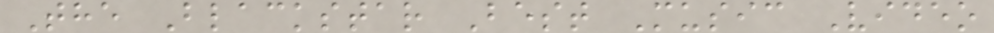The Blackstar Best Music Video
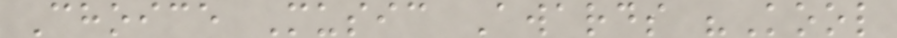Choice Music Awards "Kool
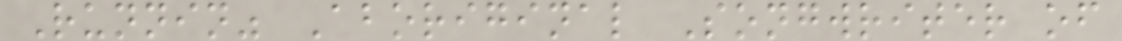Runnin" Aboriginal Songwriter of
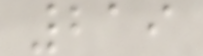219
